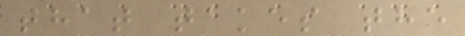that takes the
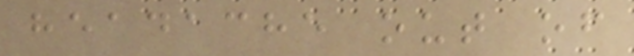headache out of
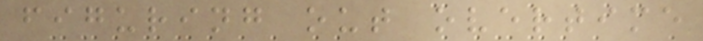figuring out overtime
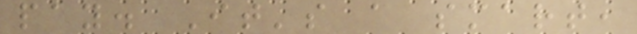pay. It's a smart,
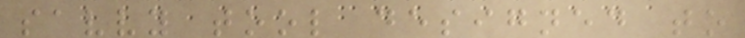savvy tool designed to
